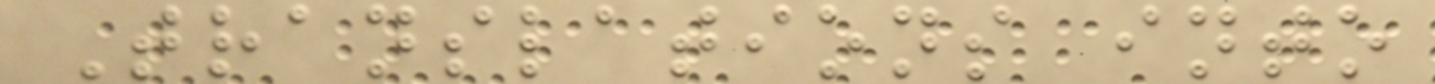Translations into
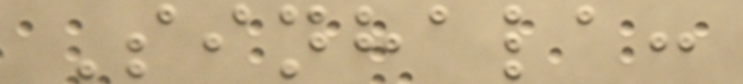Sinhala:
